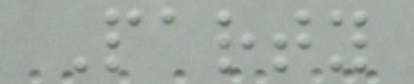Party
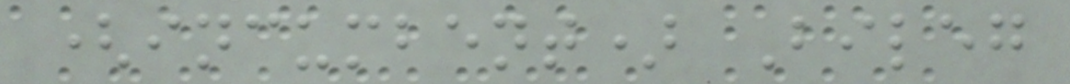(incumbent) Bileg
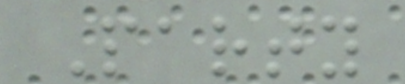Party
